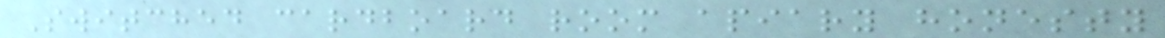Switched cardboard room apiary honesty
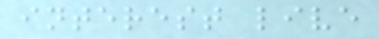interest live
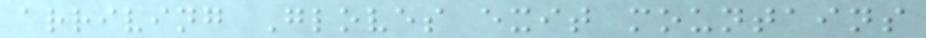arriving Gloves exit mountains
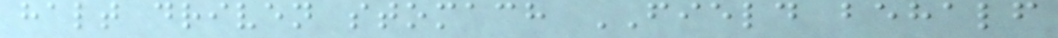halt driven stomach FIELD behalf
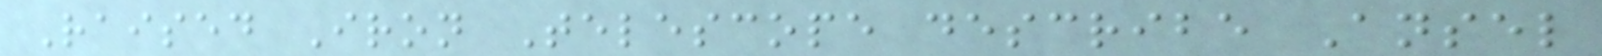Raised Iron Telescope describe Ansel
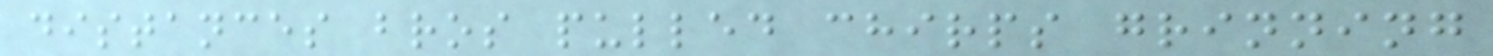distances bros pulled chirps grinning
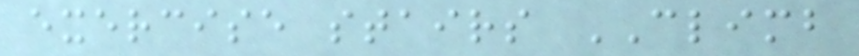exercise stairs CLIMB
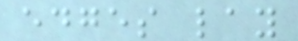edges lay
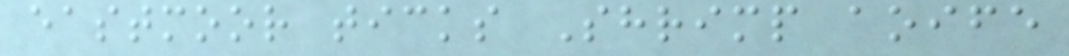eastmoor ticks Shrimp aoife
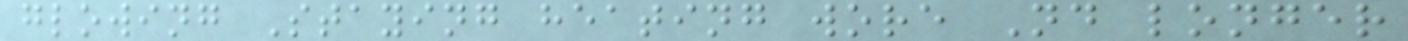glowing Staying heating wore Nd longer
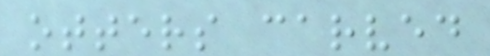otters carved
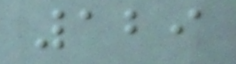129
